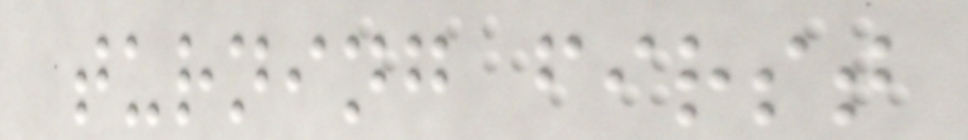turning first
